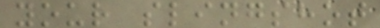your slingshot
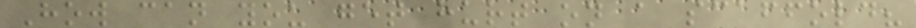How can you get hurt on a scaffold?
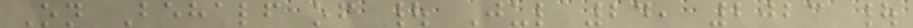On Behalf of | Jul 24, 2023 |
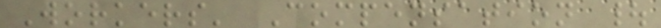Workers' Compensation |
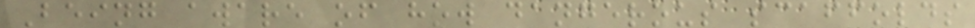Being aware of how dangerous scaffolds
